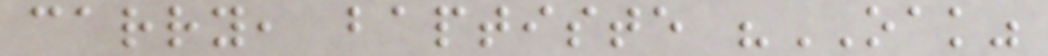carry, baptiste "OAK"
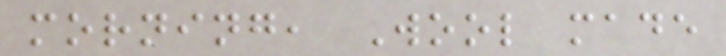morning, Wool made
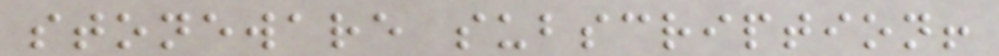stoneware subscription!
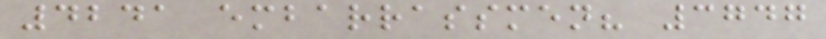4241 embarrassmen? 3747
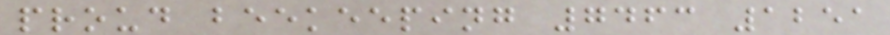proud beekeeping 7463 1251
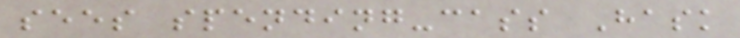sees spending-cass Hask
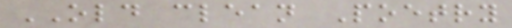OLD clean Poetry
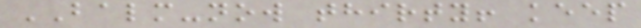BALM-now thirty! keep
